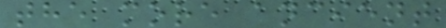the more ancient
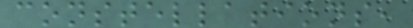constellations,
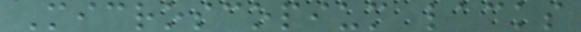Microscopium lacks
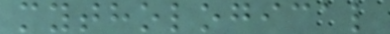mythological
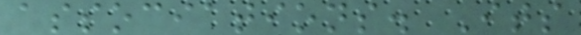associations. Its
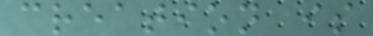creation is
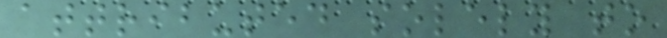attributed solely to
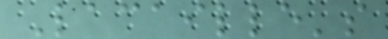Lacaille's
